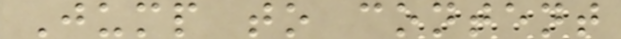Jump to content
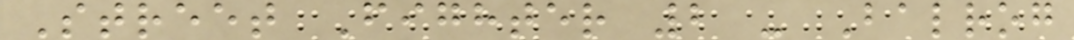Street Fighter 2 - Balrog
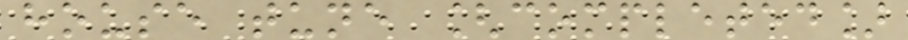house tune [completed]
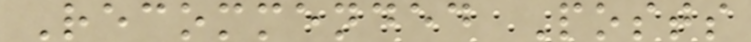Recommended Posts
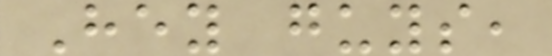Hey guys,
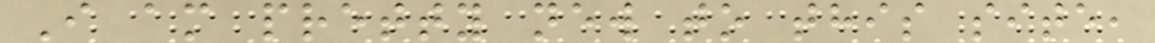I am pretty new to this site,
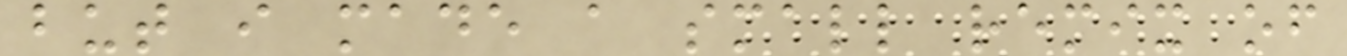but i made a small remix of
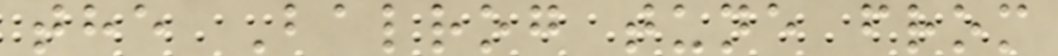the Balrog tune from
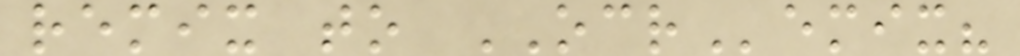remix to OCRemix?
